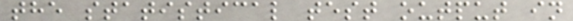the statistical test output in
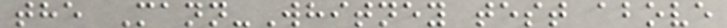the Mann-Whitney test above
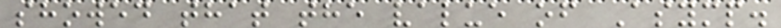showed that the value of Asymp.
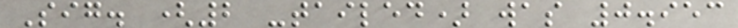Sig. (2 -tailed) was 0.953
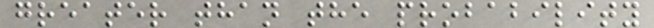greater than the probability
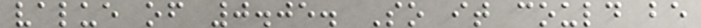value of 0.05. So it could be
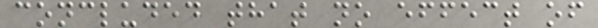concluded that no effect of
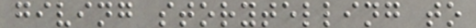giving storytelling to
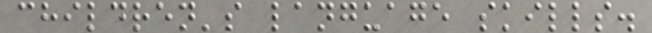children's language skills.
